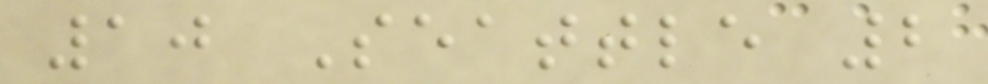10 Seattle 2
